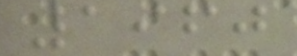1960
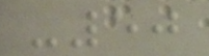-50
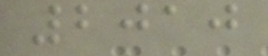2010
